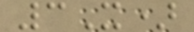3X)
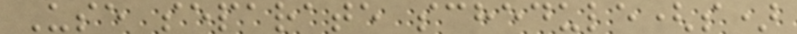Use separate schedule(s)
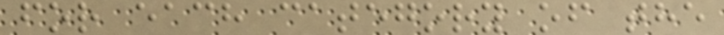for each category of the
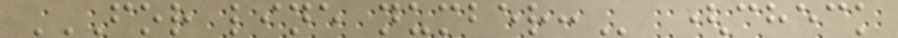FOR LINE NUMBER: (check
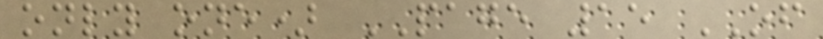only one) PAGE 15 OF
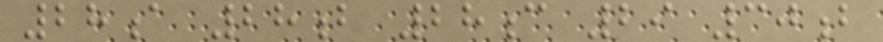28a 28b 28c 29 30b
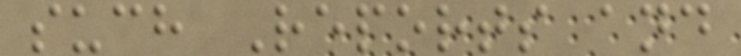such Reports and
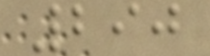290
